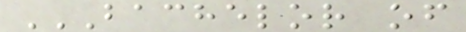BACHELOR OF
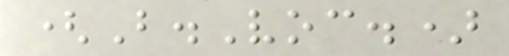(B.Voc.)
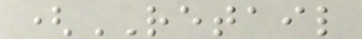(RETAIL
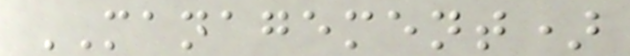MANAGEMENT)
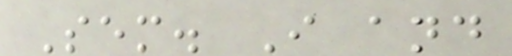Sem. I and
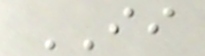II
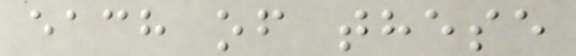each of these
